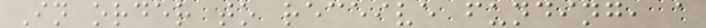In order to receive funding, a
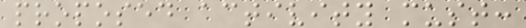proposed activity must:
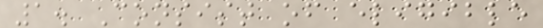1. Consist of eligible
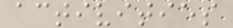activities
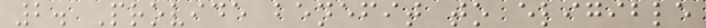2. Provide benefit to eligible
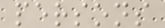persons
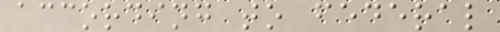according to federal
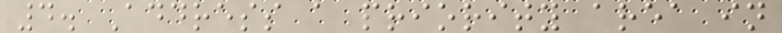4. Address a priority area in
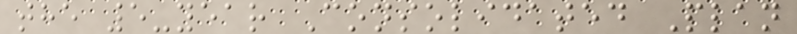the 5-year Consolidated Plan
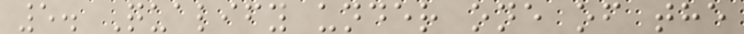5. Qualify under one of the
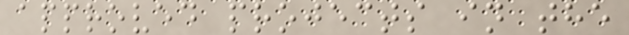approved projects in the
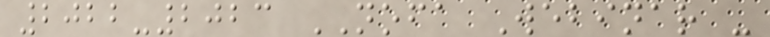2022-2023 NOFA Webinar -
